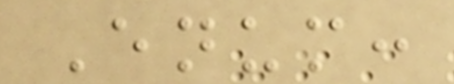Enum:
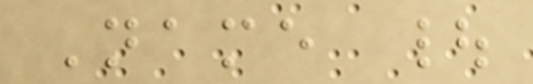Name |
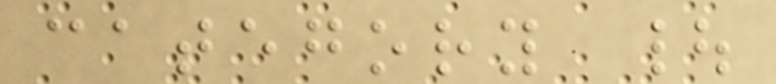category |
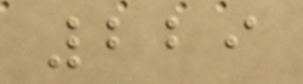229
